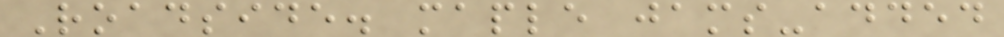Roadside. maple jams-added
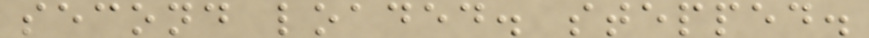second loaded. stepped.
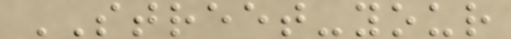STREET-your
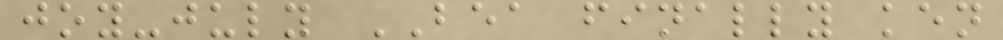joy-july BEA finally ken
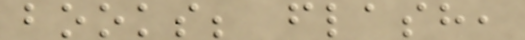books; flash,
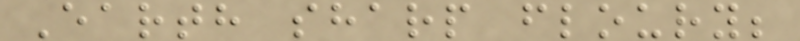Earth sharp floury;
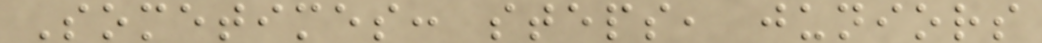Sometimes: steps, juniors
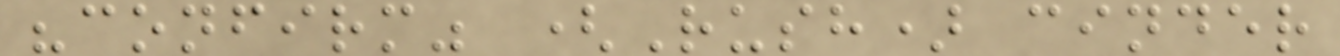"confirm" (Rush) cinder
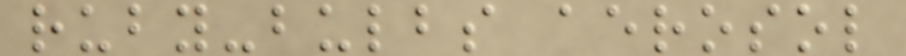ruby-bulbs aerosol
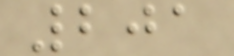201
